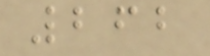262
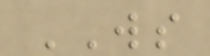WS
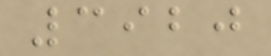3920
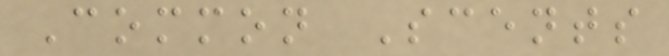Common Scents
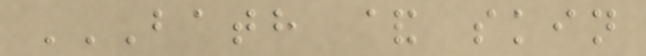BATH & SKIN
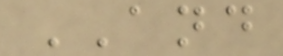AND
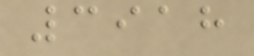3918
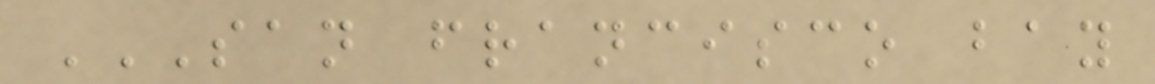SAN FRANCISCO BAY
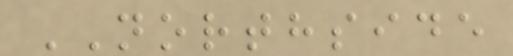NORTHSIDE
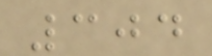304
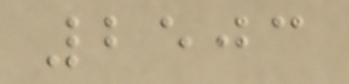2503
